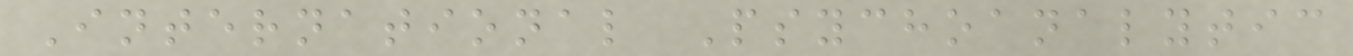International Psychoanalytic
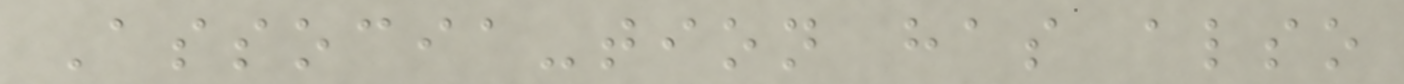Associa-tion has also
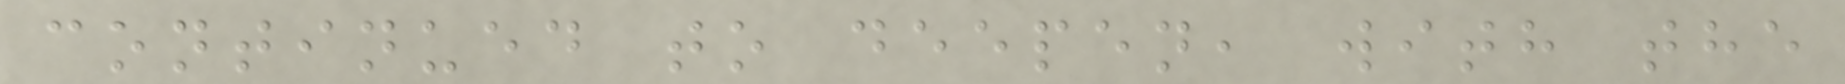continued to deepen, with the
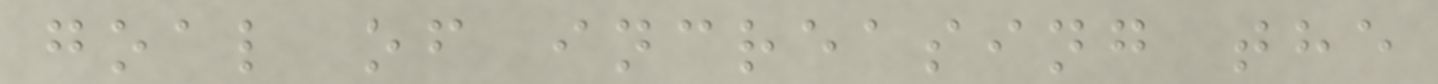goal of increasing the
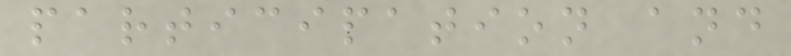participation and
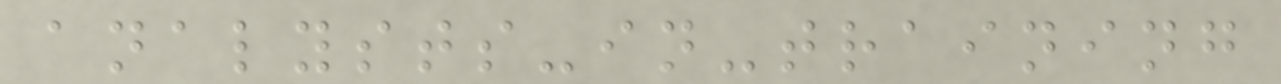analysts-in-training
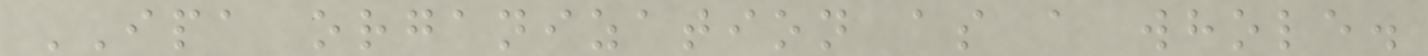IPA organization as a whole.
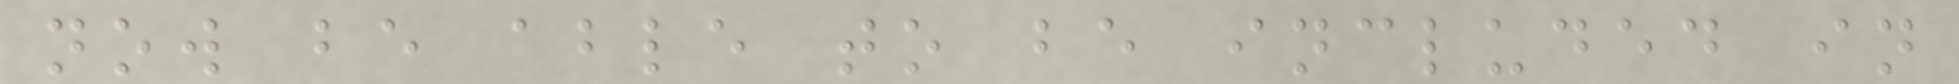now be able to be included in
